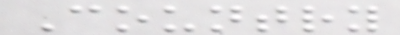Country
